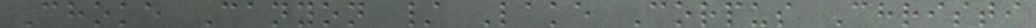Choke Canyon / Lake Corpus Christi
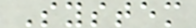System
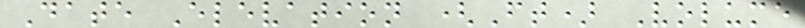Date Elevation (Ft) Volume
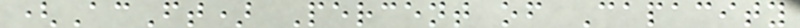(AcFt) Percent of Capacity
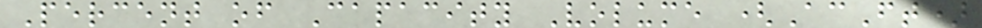Percent of Capacity Volume (AcFt)
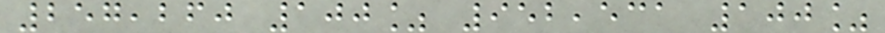257,260 100% 952,531 100%
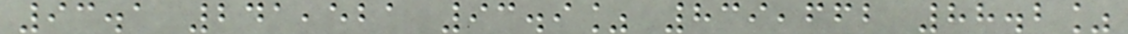93.1 241,521 93.9% 839,662 88.2%
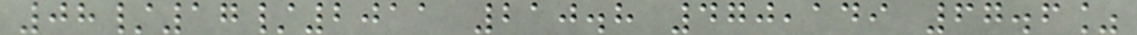08/17/2011 210.8 470,149 67.6%
